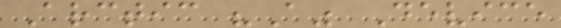Arctic "A" Device
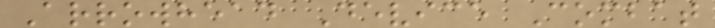Arrowhead Device Combat
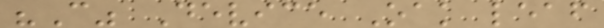"C" Device Oak leaf
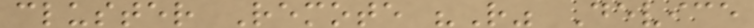cluster Remote "R" Device
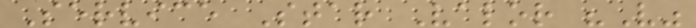Service Star Valor "V"
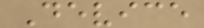Device
